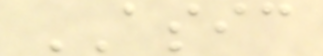ASIC
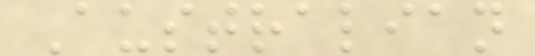Australian
